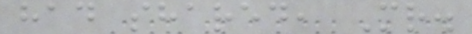had shared, Mr.
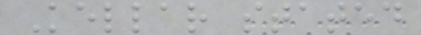Kellar stated
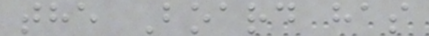the Board has
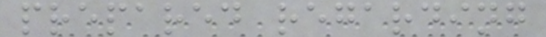prepared regarding
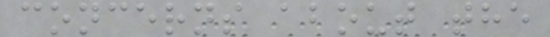concerns about the
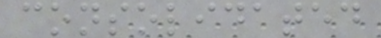consolidated
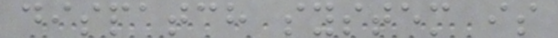dispatch system is
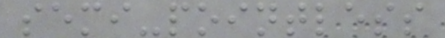semi-pointless
